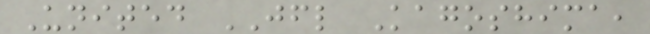United JFL Kagoshima,
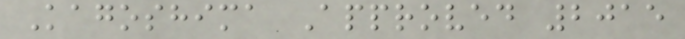Kagoshima Approved 2015
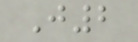J2
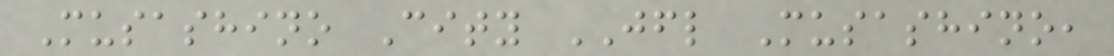Musashino City JFL Musashino,
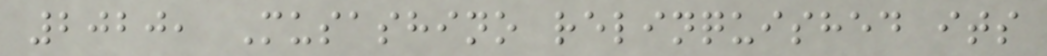2020, Musashino relinquished its
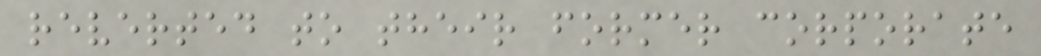reverted to their former corporate
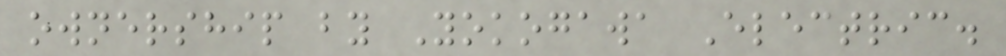ownership by Yokogawa Electric.
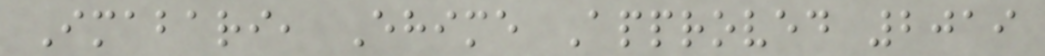Imabari, Ehime Approved 2019
